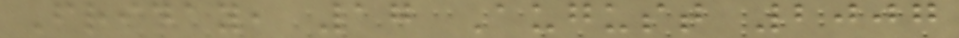Friday, 17 August 2007
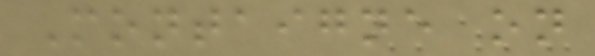Montaigne on
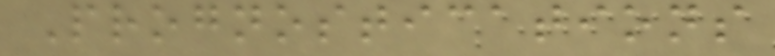Prognostications
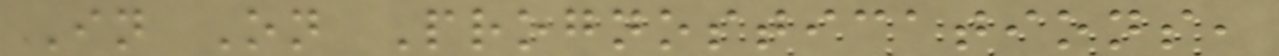In On Prognostications,
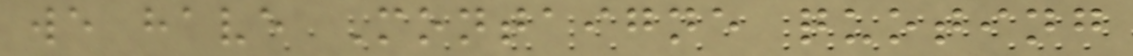we have Montaigne quoting
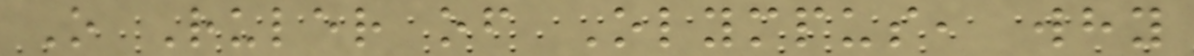O Ruler of Olympus, why
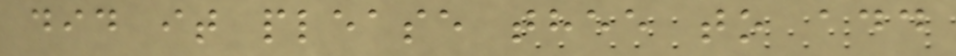did it please thee to add
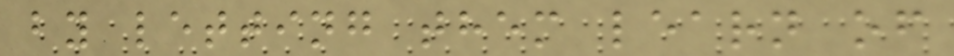by letting them learn of
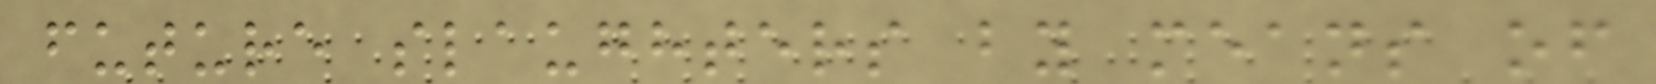future slaughters by means of
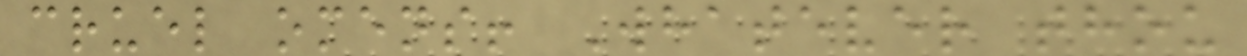cruel omens! Whatever thou
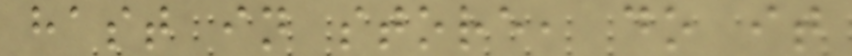hast in store, do it
